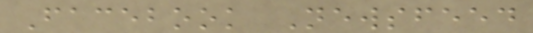Facebook Newsfeed
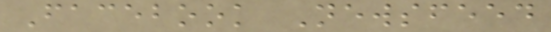Facebook Newsfeed
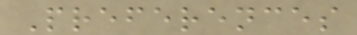Preferences
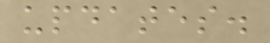updates.
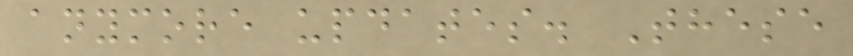anymore updates. These
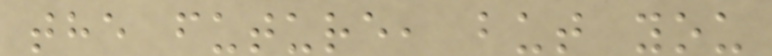the future, but you
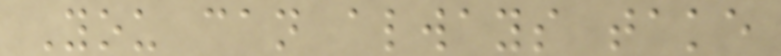You can always take
